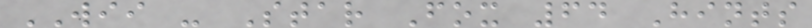WII - Star Fox 64 Hints
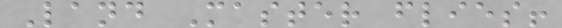Land Master flies!
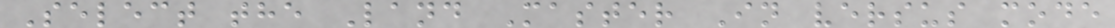Select the Land Master In versus mode
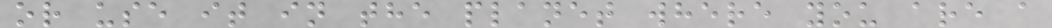or use it in the planet where you are a
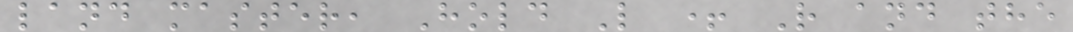land master, Hold L + R and the
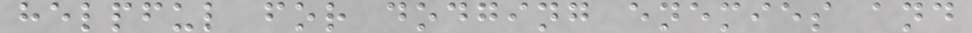helpful for dodging enemies and
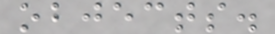objects.
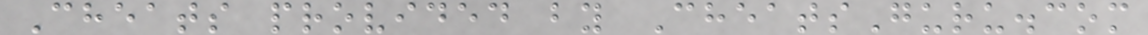Cheats provided by CheatsGuru.com
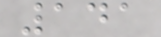141
